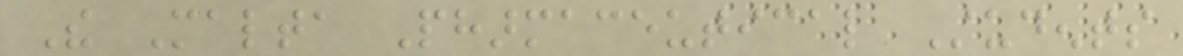The Malta Pharmaceutical Students
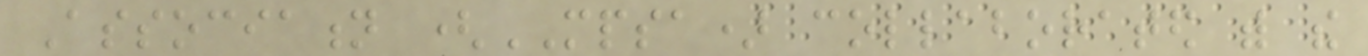Association (MPSA) collaborated with the
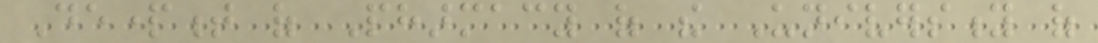Department of Pharmacy of the University of
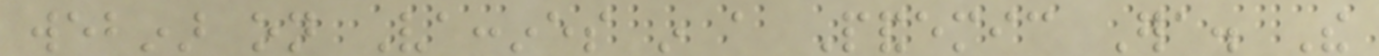webinar on Vaccines in a Pandemic Era. The
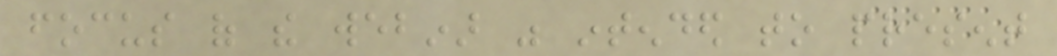focus of the webinar was intended to present
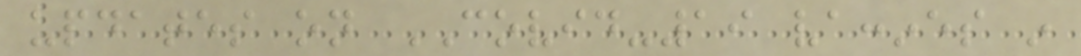updates on COVID-19 vaccines in
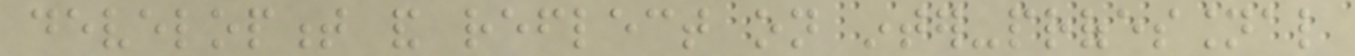development and reflect on inter-professional
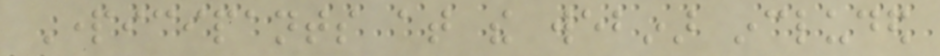Participants at the webinar included
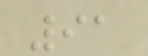91
